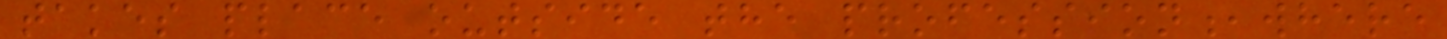takes place outside the profession,where
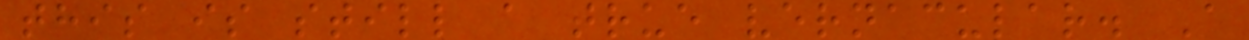this is still a true vernacular. A
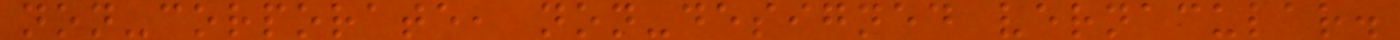non-corporate, non-designed vernacular.
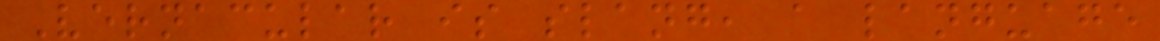Vernacular is slang, a language
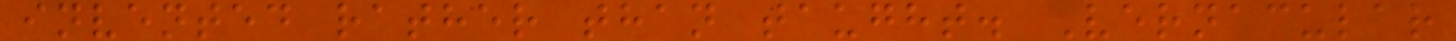invented rather than taught. Vernacular
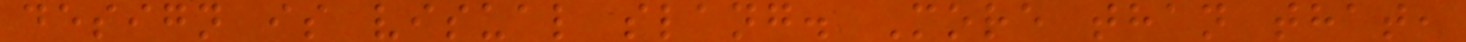design is visual slang. More than that,
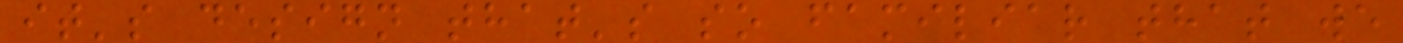it's design that's so familiar that we
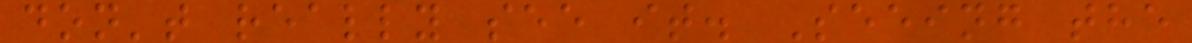don't really see it. Seeing the
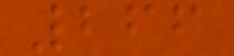266
